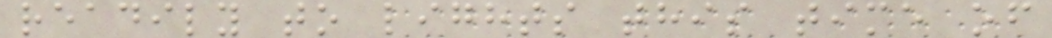readily to lights this time of
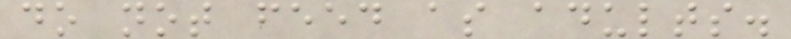do not feed as adults.
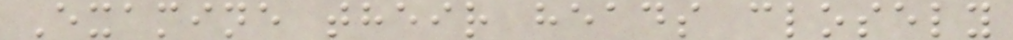Examine their heads closely
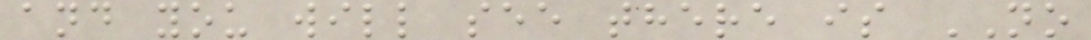and you will see there is NO
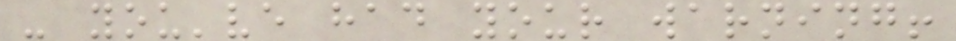- you've had your warning!
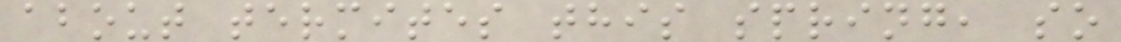about termites this spring, so
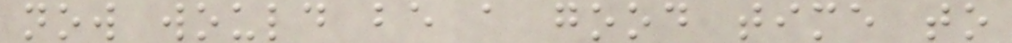now would be a good time to
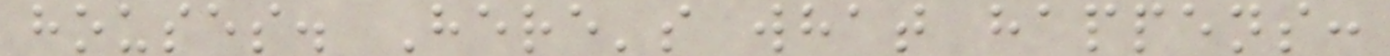houses. Here's what happens:
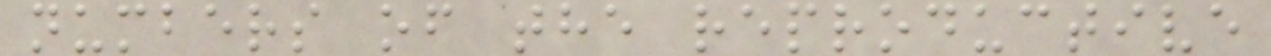numbers of the reproductive
